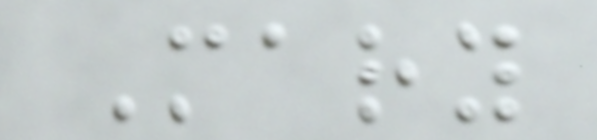Mary
